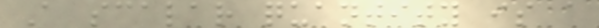A scalar quantity is a
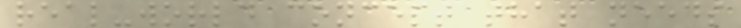real-world concept that needs
